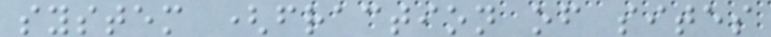system (fraction of sites
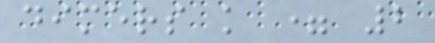dimers k = 2
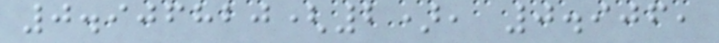0.906820(2), 0.906,
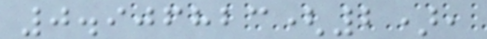0.906823(2),
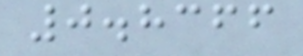0.8366
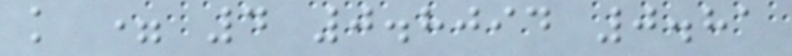k = 4 0.8094 0.81
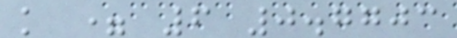k = 6 0.7703
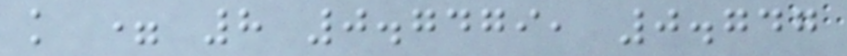k = 8 0.7479, 0.747
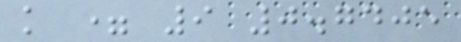k = 9 0.7405
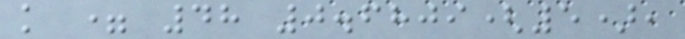k = 48 0.6809(5),
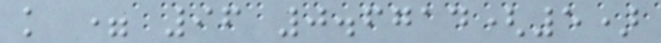k = 96 0.6714(5)
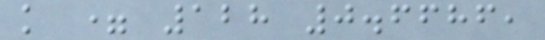k = 128 0.6686,
